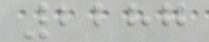2287
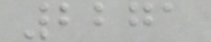2271
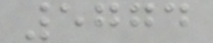5774
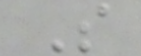S
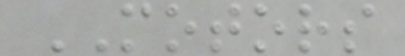MOTORS
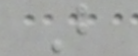B
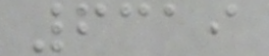6319
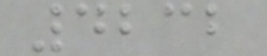4232
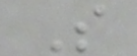S
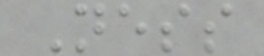Ness
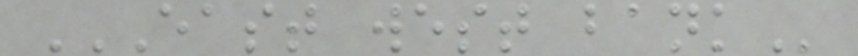EAST WEST BANK
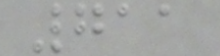711
